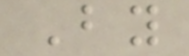By
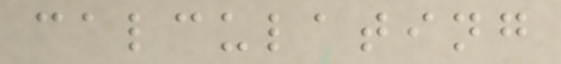calculating
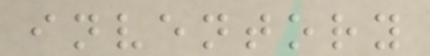inventory
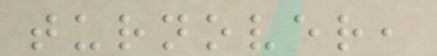turnover,
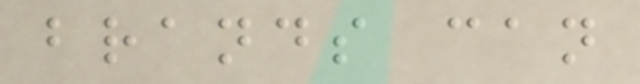brands can
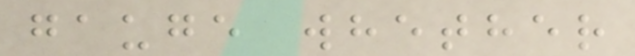gauge whether
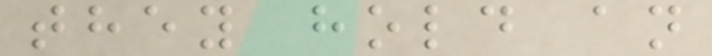they hold an
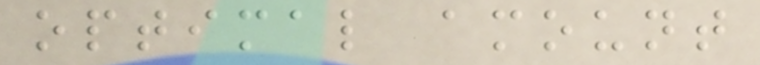optimal amount
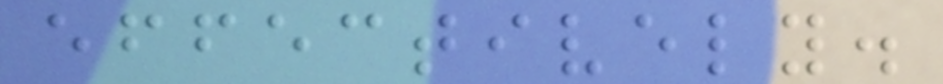effectively.
